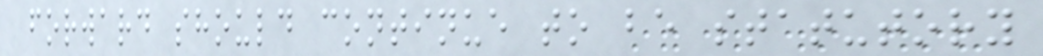forward should continue to be statutory
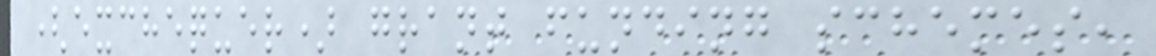(exchequer) grant funding schemes,
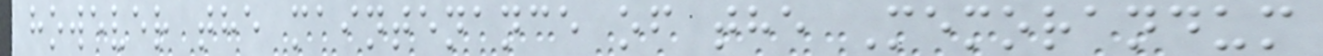however the maintenance of the Memorandum
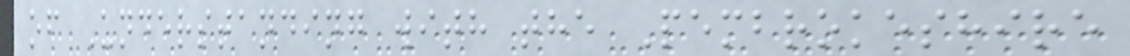of Understanding with the Pembrokeshire
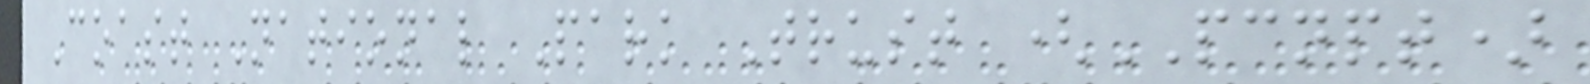Coast National Park Trust (PCNPT)
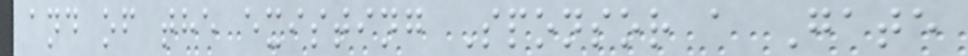and of the existing Sponsor a Gate
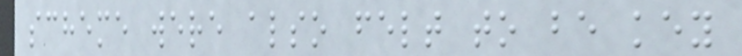scheme were also felt to be key
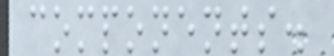components.
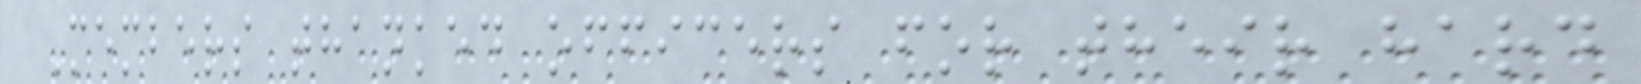Members thanked officers for their hard
